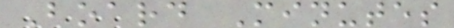Board Minutes
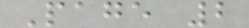Page 2
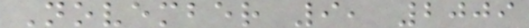November 9, 2009
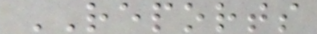REPORTS
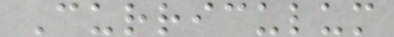Curriculum
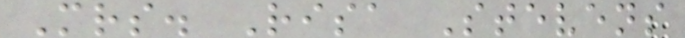Mrs. Risa Stevens
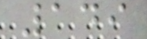149
